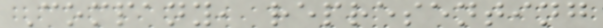Company, representing
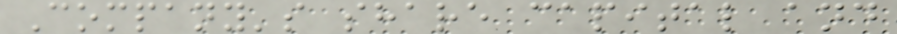Company's share capital and
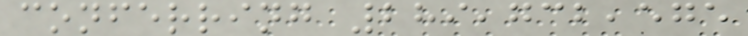conferring 289,732,575
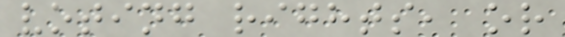voting rights, or
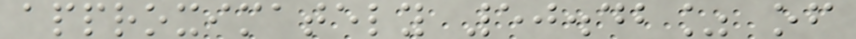approximately 50.42% of
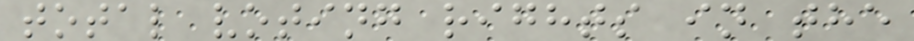total voting rights in the
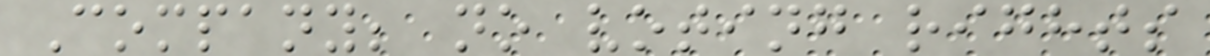Company; no voting rights
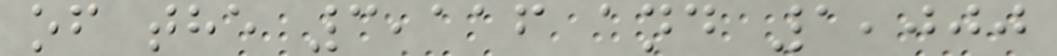of the 3,116 and 1,000
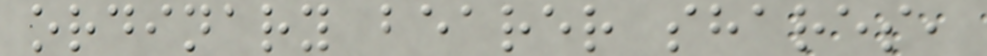ordinary bearer shares,
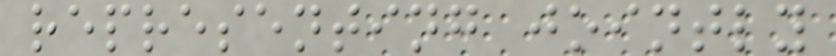representing jointly
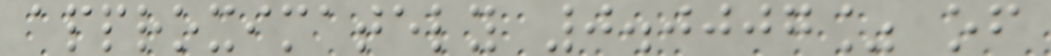approximately 0.0007% of
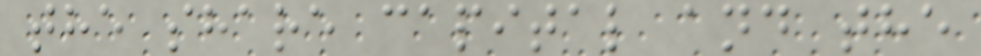the share capital and the
